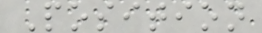Position
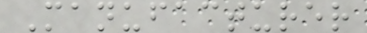Manufacturer
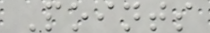Points
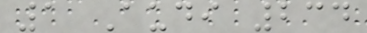1 Audi 234
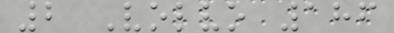2 Volvo 186
